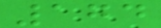174
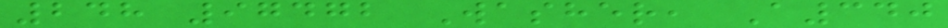248 97472 Washer, A340
